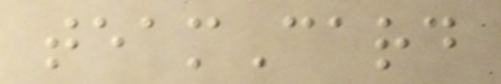teamCard
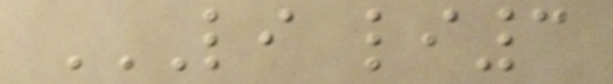LI LI3
